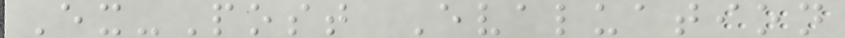Ex-Post Evaluation
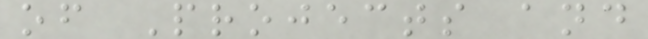of Projects and
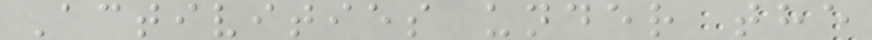Activities under the
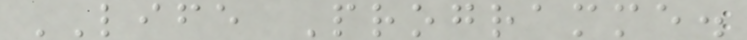LIFE Programme.
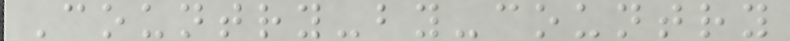Country-by-country
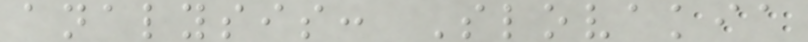analysis: Slovakia
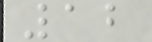12
